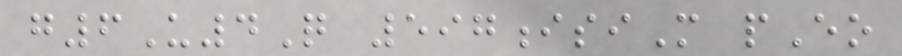g6U4Q 597isiM pEo
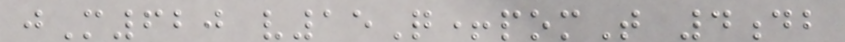jM620 v15Q+pomT 4db
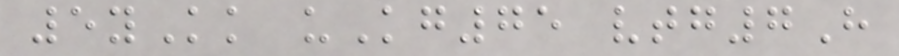5yKk uKg75 vtg7H
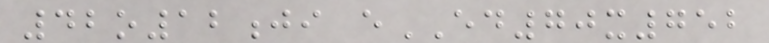42o12ji eED70x752
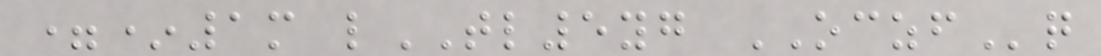=*1m lTL5yg OCZFq
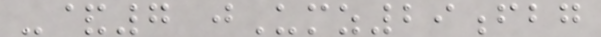-&7 jUmz29fbg
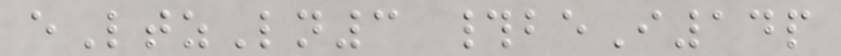eLtzLn3 #beI14p
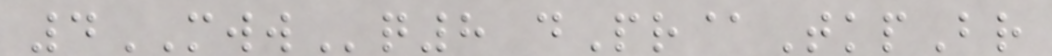4MWWq8 dPr@TkpBr
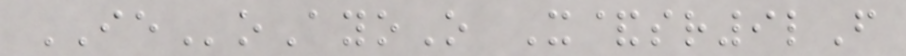IEoAyoO X&sr9lF
